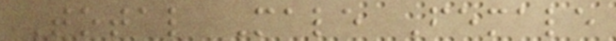Total Male Female
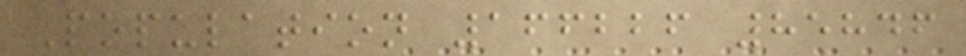Population 166226 85846
